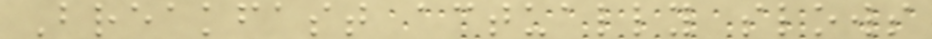Breakfast actually slows
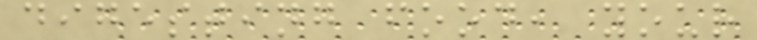digesting food, your
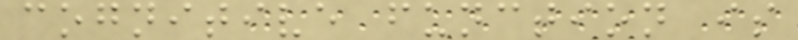cognitive function is
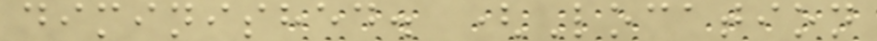diminished. (Location
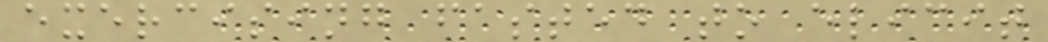exercising fasted to elicit
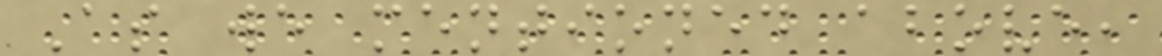As we mentioned above,
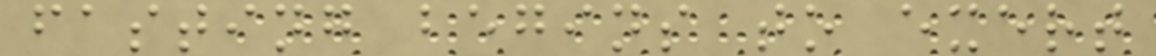fasting begins to exert
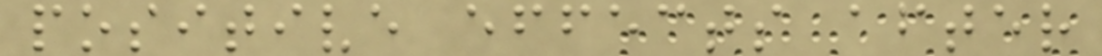positive effects after
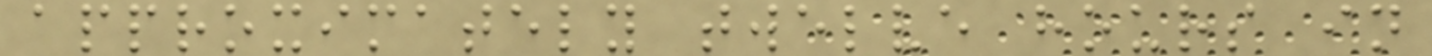approximately twelve hours in
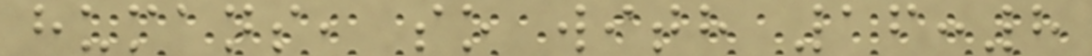humans, so with 16:8
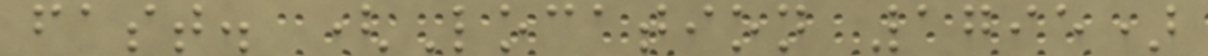fast. (Location 1795)
